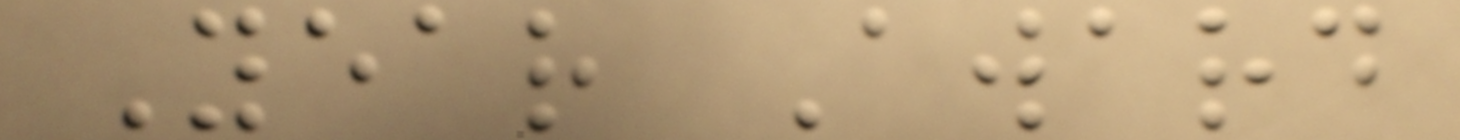Year Award
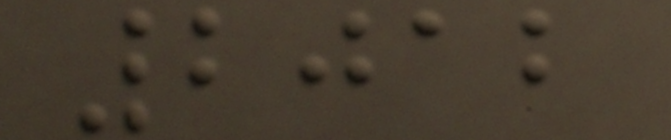2012
